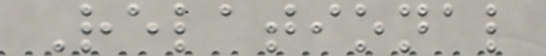Relational
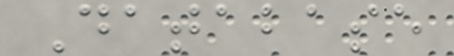Database
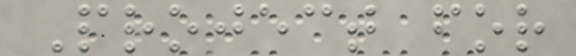Project for
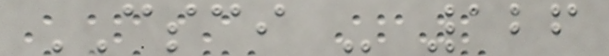CSCI - 126
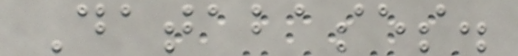Databases.
